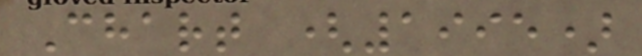Chart (1995)
